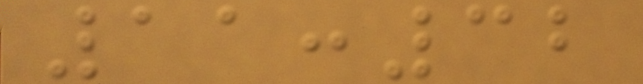11:32
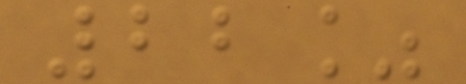22%
